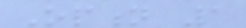Option 1
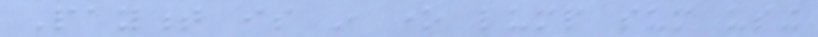Payment is in one lump sum using
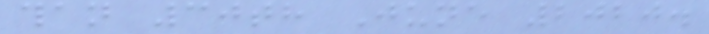than 30th June 2020.
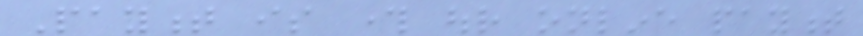Payment is through our online payment
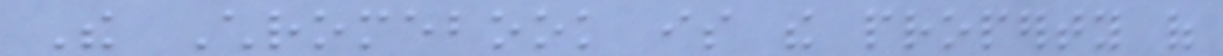The Chromebook is the property of
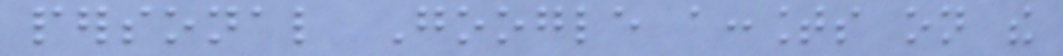personal Google accounts on the
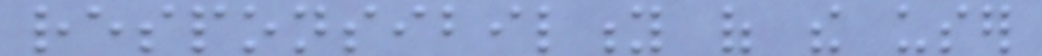responsibility of the user
